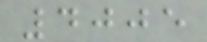4005
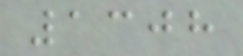1308
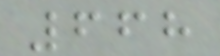668
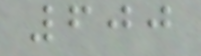600
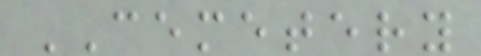CEMETERY
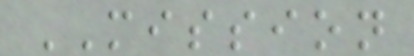MISSION
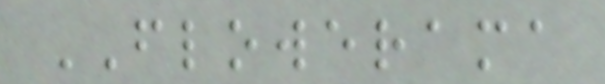FLOWERAMA
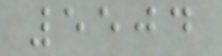5504
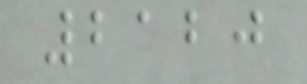2120
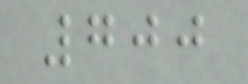700
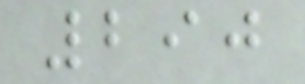290
